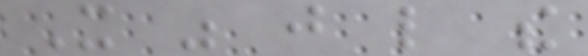It was just like the
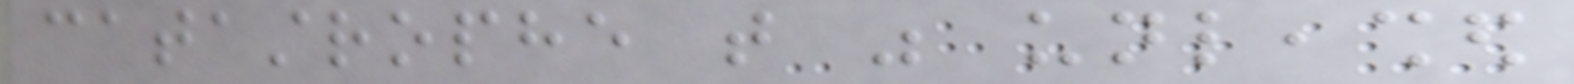catastrophe that was unleashed
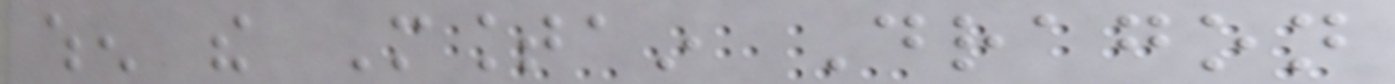when the Mountain Dragon
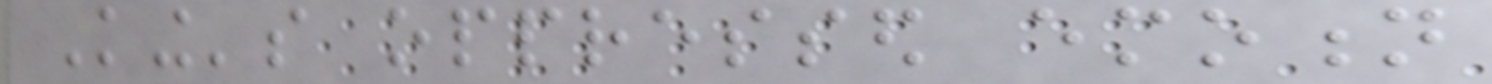King's oppressed emotion
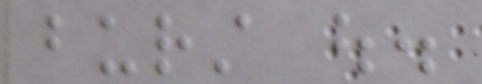burst out.
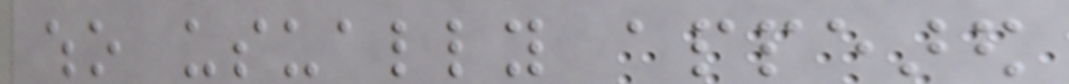who usually appeared
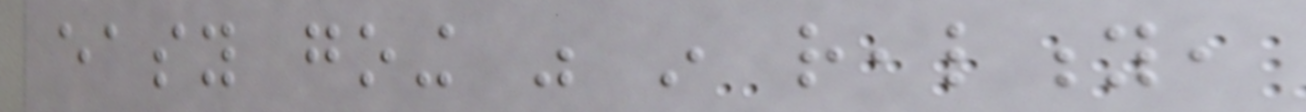easy going was in reality,
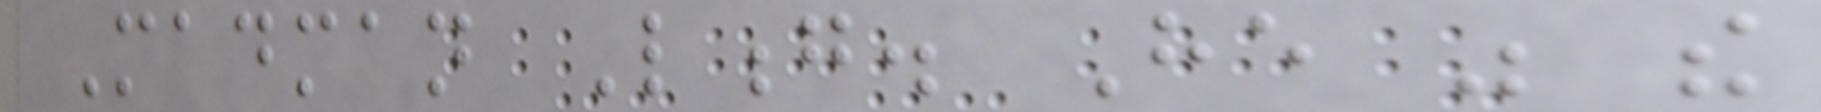Madman Long. He was the
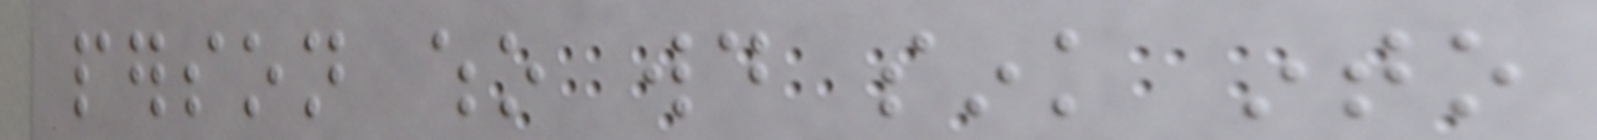person who would sink into
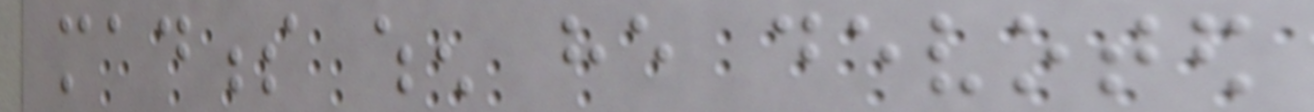madness when he devoted
